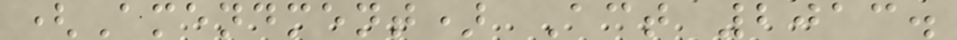(Amendment) Act 2013.
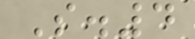S.4
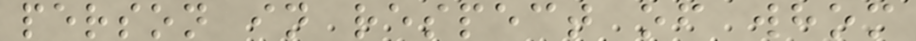person in respect of whom
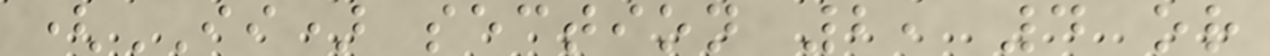(II) section 2, 4 or
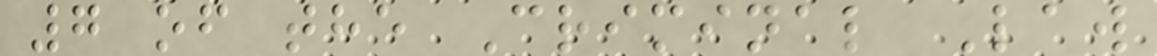7 of the Criminal Law
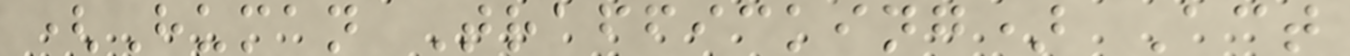(Human Trafficking) Act
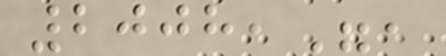2008,",
